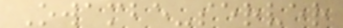Owambe-server
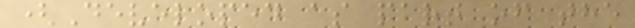(Developed as part of the
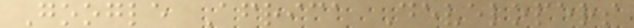Google Africa Developers
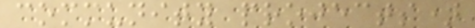community projects)
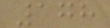178
